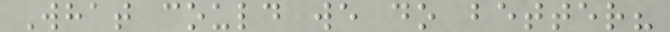What could we do better?
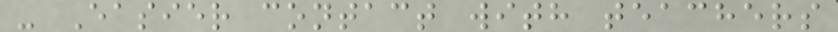- Easier contact with teachers
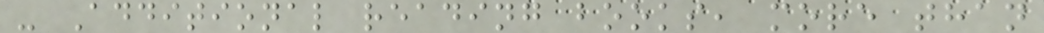- Additional reading books, more than
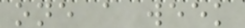one a week
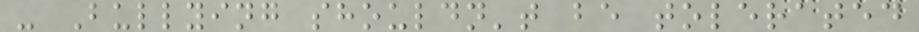- Bullying shouldn't be tolerated
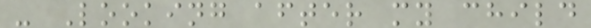- Looking after my child
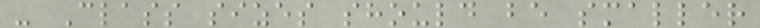- Class sizes should be smaller
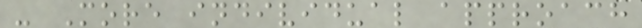- More individual approach
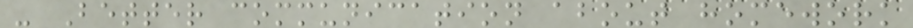- Better communication about homework
